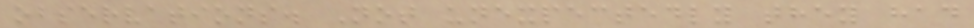observations. Not unexpectedly they had
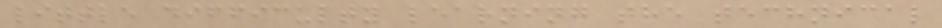little difficulty learning the technical
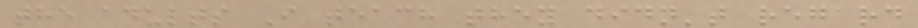the adults I teach they didn't regard
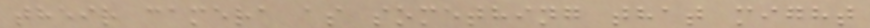their camera as something that might
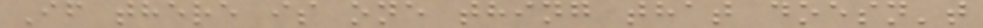If there is one thing that doesn't
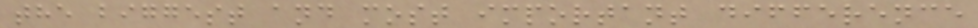the biggest and most important difference
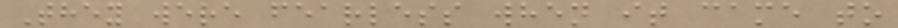They were fearless when it came to
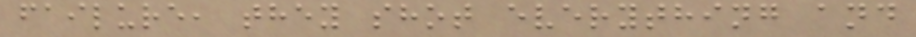failure, they shot everything and
